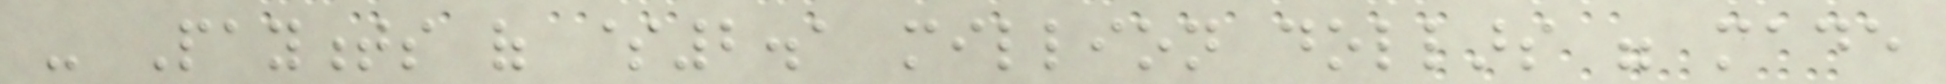- Payments of $2.1 million dollars were made
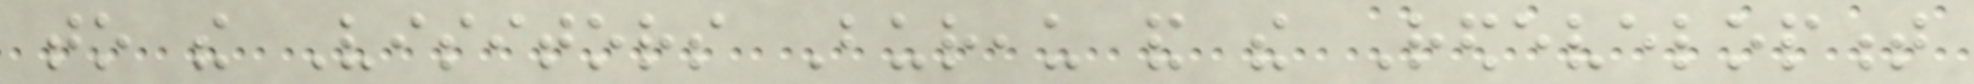to the Visitors Bureau and the Redevelopment
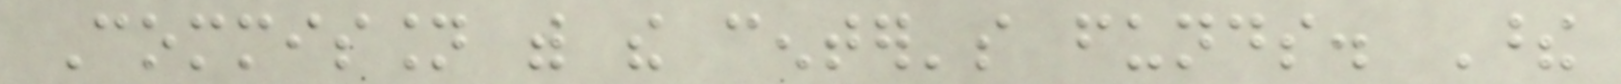Commission with the center's funds. These
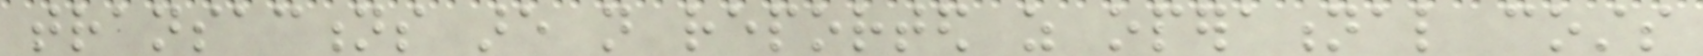transactions are not reported as operational costs
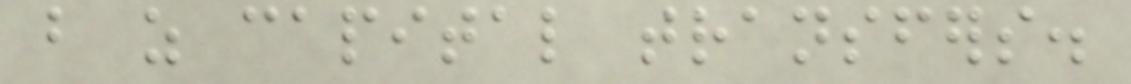but as capital transfers.
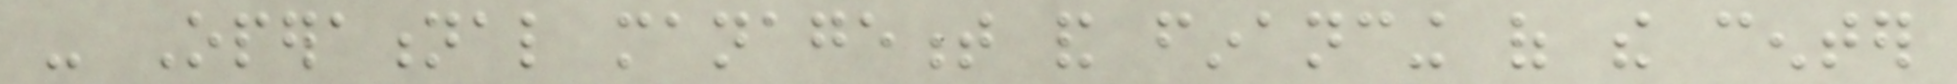- Operational management and financing of the center
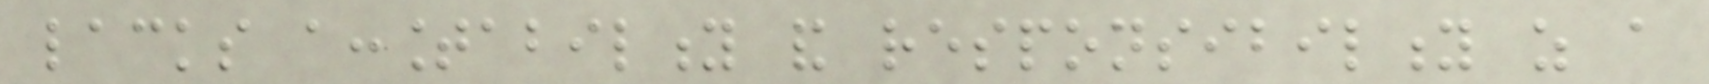lacks accountability and responsibility as a
